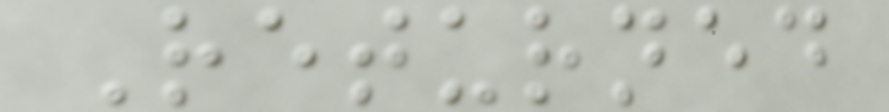Returned
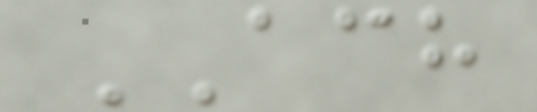ACH
